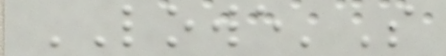LOWE'S
